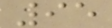95
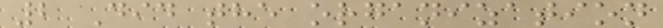2 Did the organization
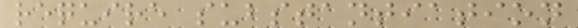require substantiation
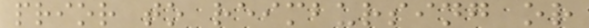prior to reimbursing or
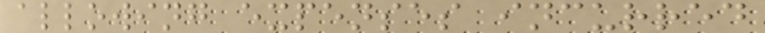allowing expenses incurred
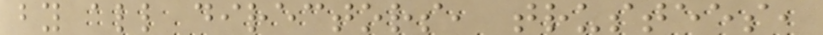by all directors, trustees,
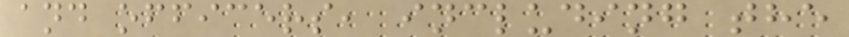and officers, including the
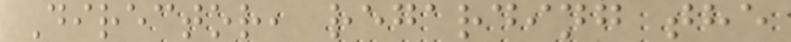Director, regarding the
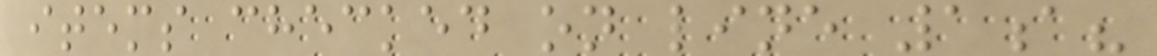items checked on line 1a?
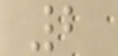2
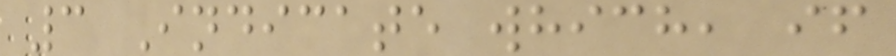3 Indicate which, if
